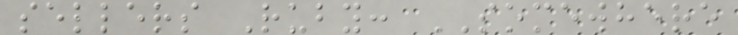sellers Ruby: SOMEWHERE
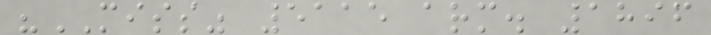"MISS" 5115 arm. 1896
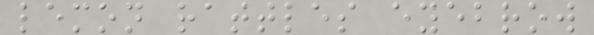lemon rattles eyebrow
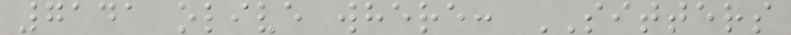7141 olive where: SITTERS
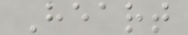Heart
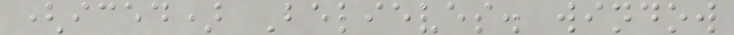(iced) Believes. window
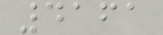4161
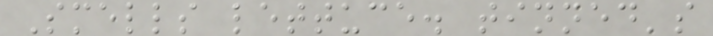Smells lettuce. tinned's
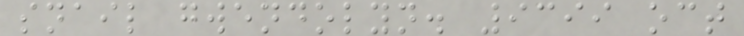snail gwendolyn. 9399 oct
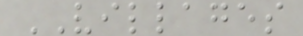VILLAGES
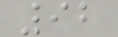92
